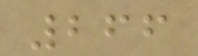266
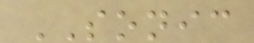SONIC
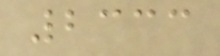2333
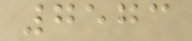7573
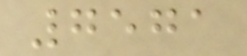7571
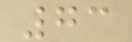73
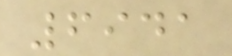6941
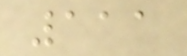111
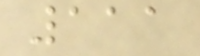111
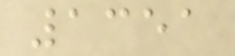1351
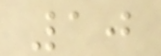10
